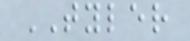TYLER
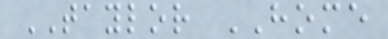TAYLOR HOME
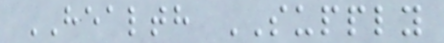HEALTH SUPPLY
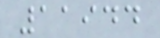11944
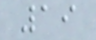19
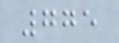775
